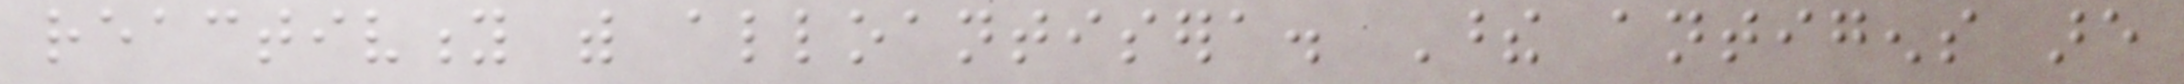reactivity with alloantisera. These antigens are
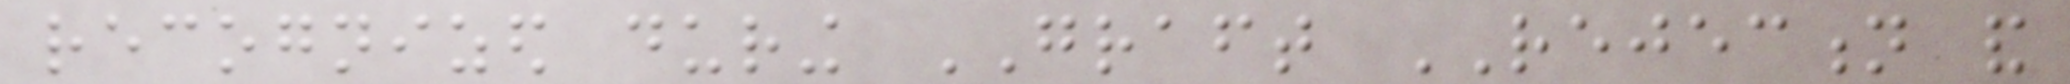recognized during GRAFT REJECTION and
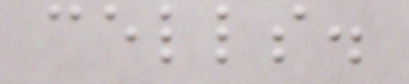cells.
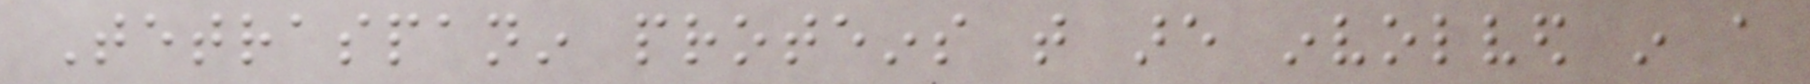Tetraspanin proteins that are involved in a
